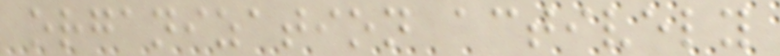organization actively
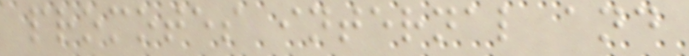promotes internal and
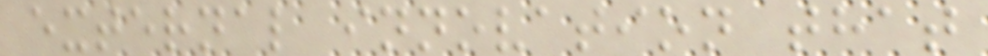external innovation that
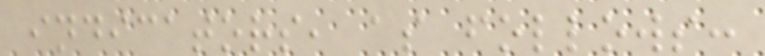indicators, as follows:
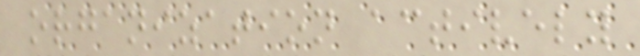organization actively
